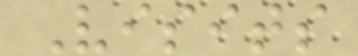Visits
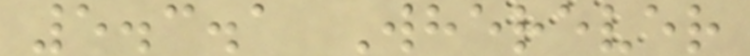5.3.1 Wherever
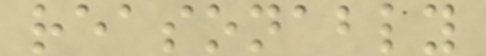reasonably
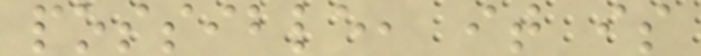possible, it is
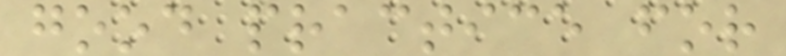good practice for
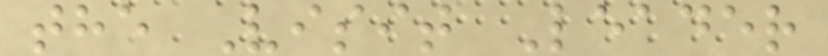the Visit Leader
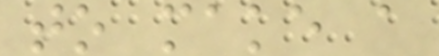to make a
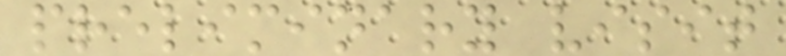preliminary visit
